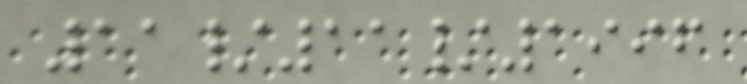11/11/1996
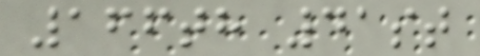166th 41st
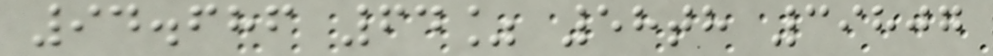94.686 64% 58th 39807
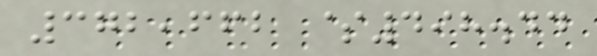372,662 $498.44
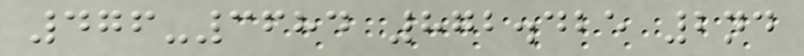476-3684 872.425 2nd
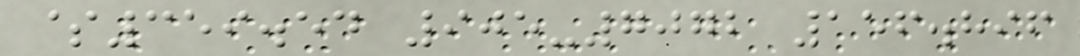$359.54 905-7072 156.896
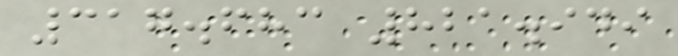317.683 821.949
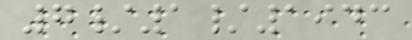7/1/1943
